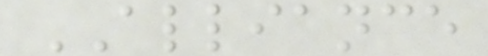ALLIANCE
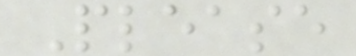Please
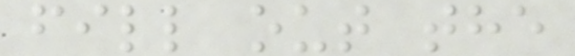fill out the
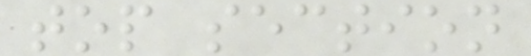top section
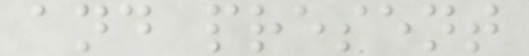and present
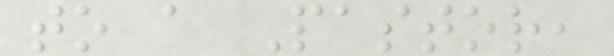to a Pastor,
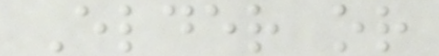Elder or
